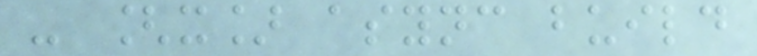- [x] async build
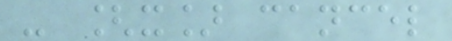- [x] cancel
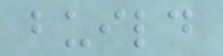build
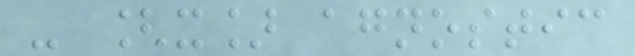- [x] agnostic
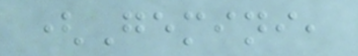(Gemini,
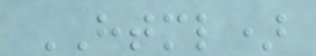HTML)
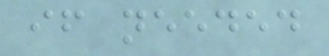if needed
